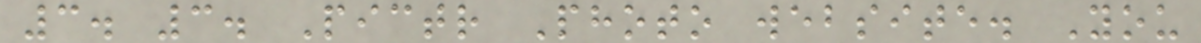3. 3. Pictr Photo website. You
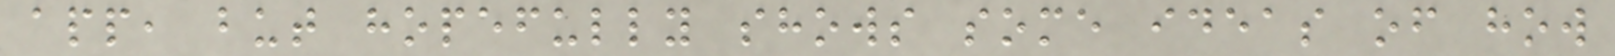app, but hopefully shows some ideas of how
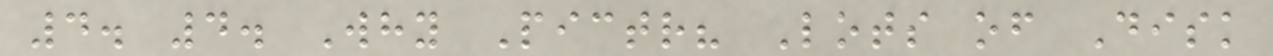4. 4. Why Pictr? Lots of Disk
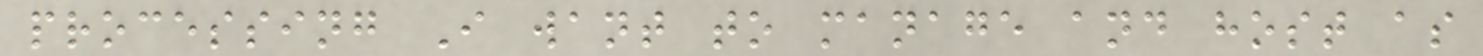processing I want to manage and host as
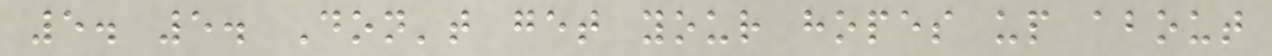5. 5. Don't get your hopes up about
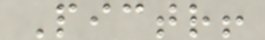Pictr!
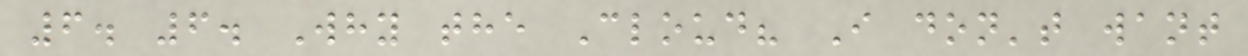6. 6. Why the Cloud? I don't want
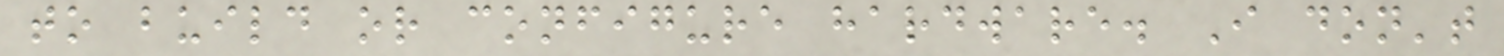to build or configure hardware. I don't
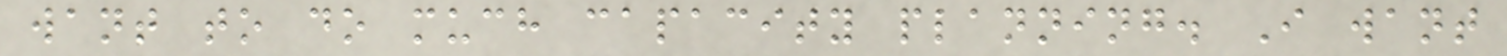want to do much capacity planning. I want
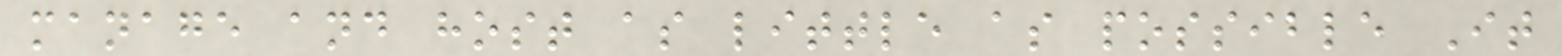manage and host as little as possible It
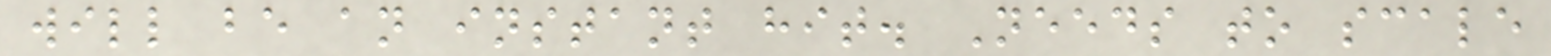will be an instant hit. Needs to scale
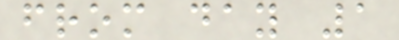from day 1
